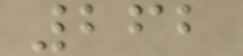262
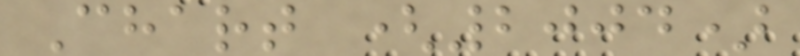Chart (2004)
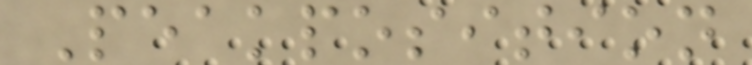Peakposition
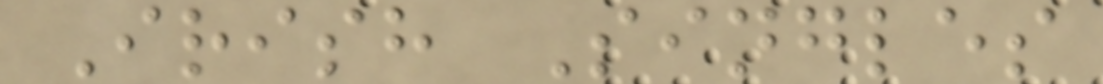Irish Singles
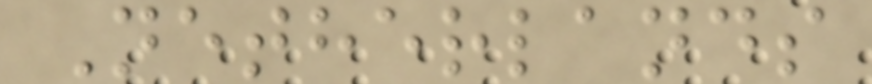Netherlands
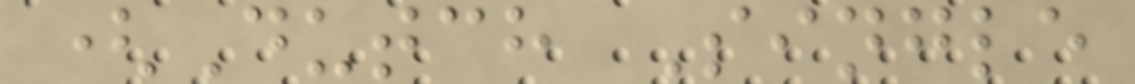(Dutch Single
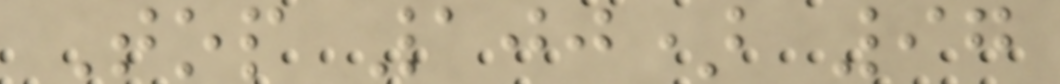Top 100) 97
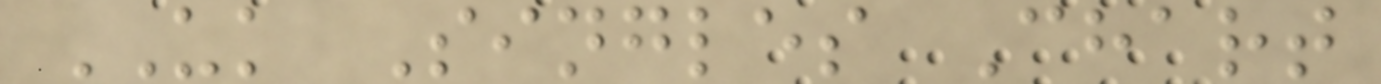UK Singles Chart
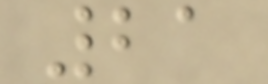21
